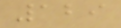129
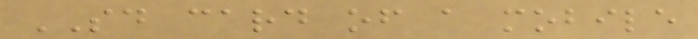SD card of a mobile
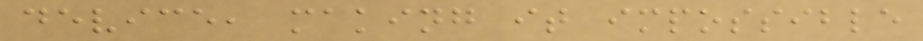device, making it impossible
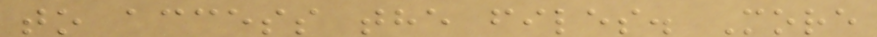to access the files. More
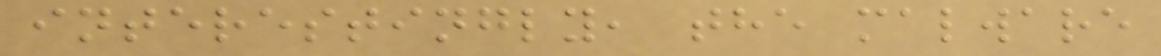interestingly, the malware
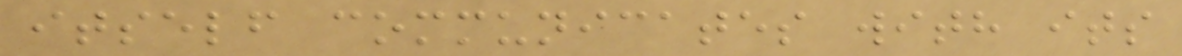itself communicates with its
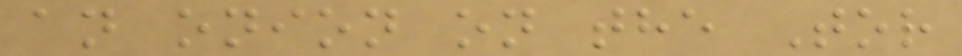an onion on the Tor
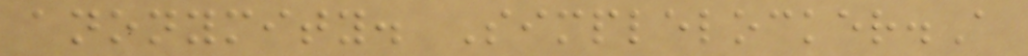anonymity. Simplelocker.A
